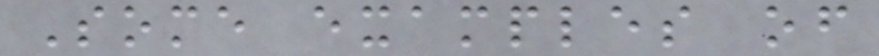Some examples of
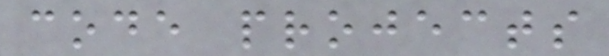code projects
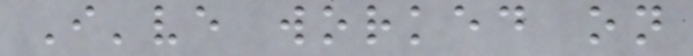I've worked on
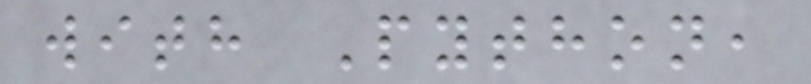with Python,
